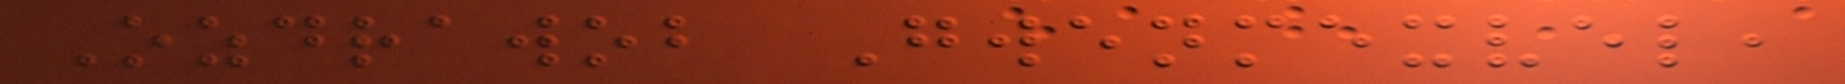Ozdrawob Gwenmexvel,
